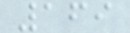169
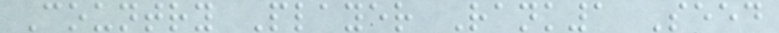Country Player Rank1 Seed
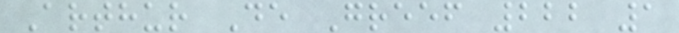Arthur De Greef 222 1
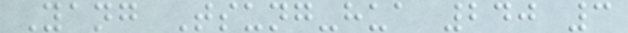Yang Tsung-hua 240 3
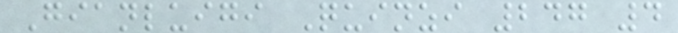Gianluigi Quinzi 247 4
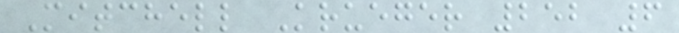Mitchell Krueger 252 6
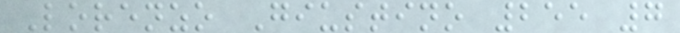Lorenzo Giustino 255 7
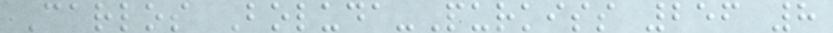Carlos Boluda-Purkiss 256 8
